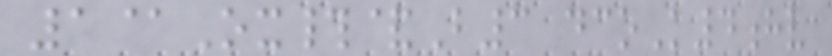1@Ox#&B3 dcoK4hv
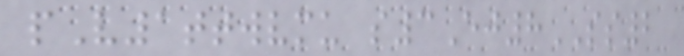pV1ttwvmu s3Ej8SS2
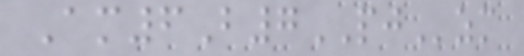Am6B7PJzm
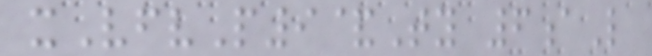xVfvP9&Ty 6aL
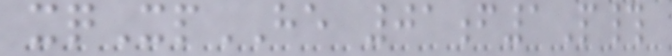xqXpHE 01f1P#
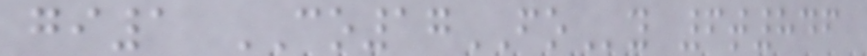gi1 CO17FOy 6t846
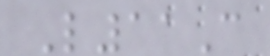L11C
